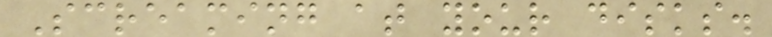Screaming at your disks.
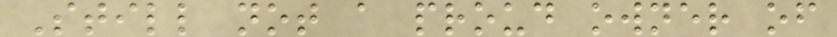Still not a proud owner of
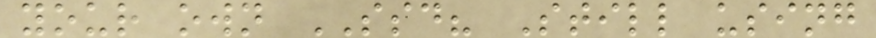your own SSD? Still using
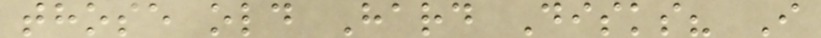those old Hard Disks? I
